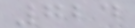724
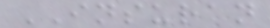INSURAN
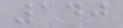140
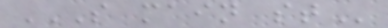S MAIN ST
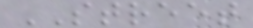STREET
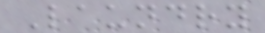Laundry
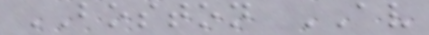BOSTON AV
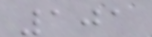101
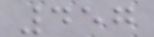457
